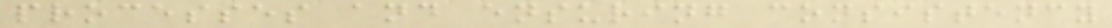processes and ensuring consistency
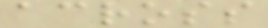across
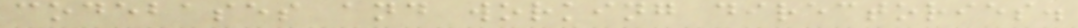codebases and working directories.
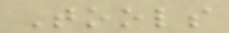Tools
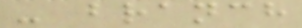- branch
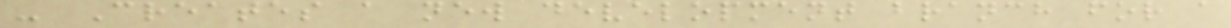- Creates a new development branch for a
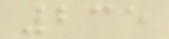235
